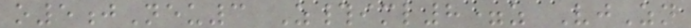o5jNeu3 Z#iml8=z VjZn
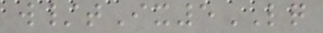w/tIx5LQ
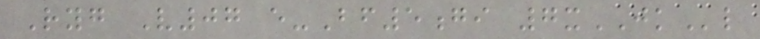Ryg V07 e-Bf5gi 7xJKl
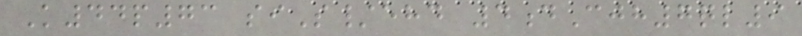K44p73 siS/ehd 4dCjh7ql9
